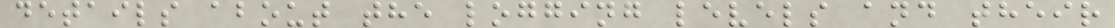details about the logging levels and their
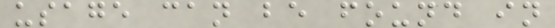usage can be found in
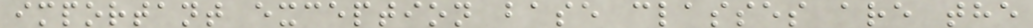important exception base classes are the
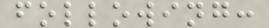following:
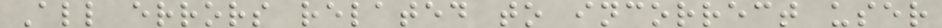All errors related to incorrect user
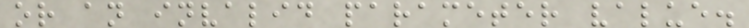or an invalid parameter value.
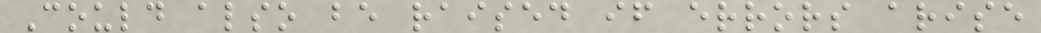Could also be raised if errors arise
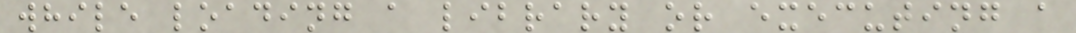while loading a library or executing a
